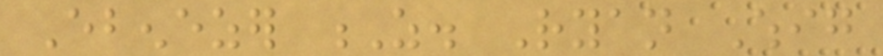Ebenezer Z. Ryan Whig
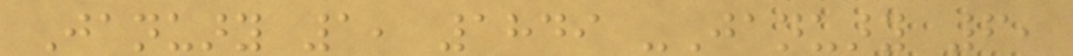January 1, 1849 -January 6,
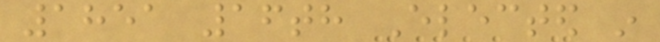1851 16th Elected in
